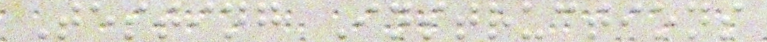Testing Instructions
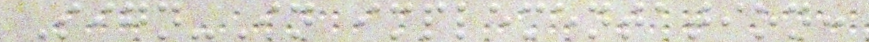Sign-In implementation:
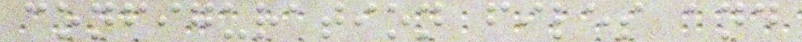configuration files and
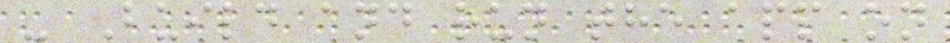- Build and run the app on
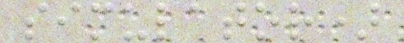simulator)
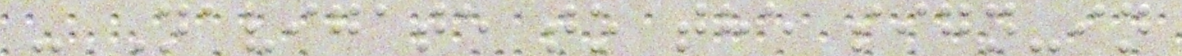- Navigate to the sign-in
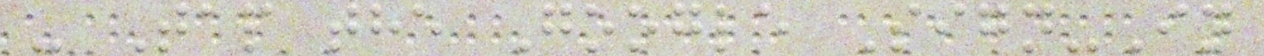- Tap the Google Sign-In
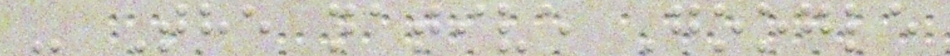- The native Google
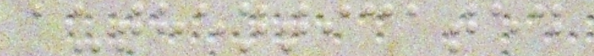authenticated
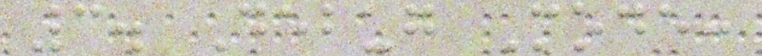3. Debug Mode:
